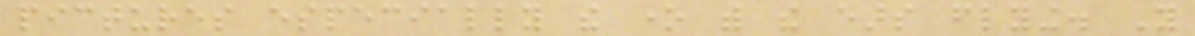pictures especially the one with the ears flying. You
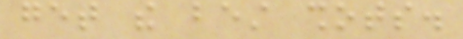get the best shots.
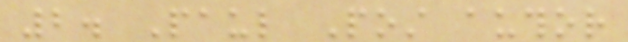2. Paul Post author
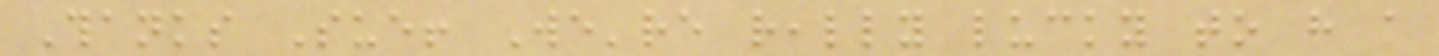Thanks Sue! We're really lucky to have a
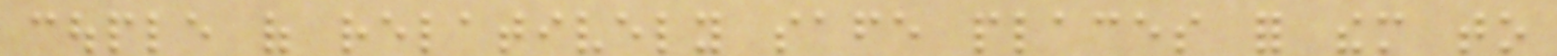couple of relatively safe places for them to
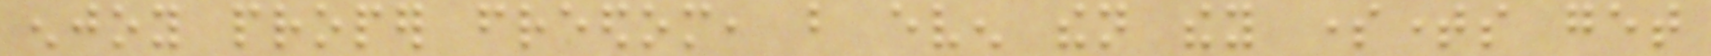enjoy proper freedom, but even then they sometimes get
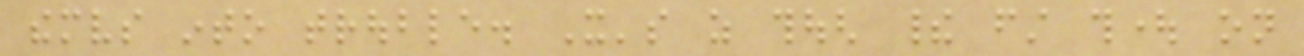themselves into trouble. It's as though their first thought on
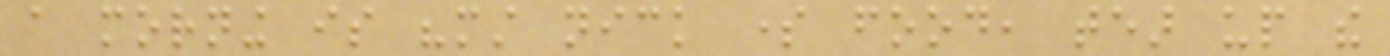a morning is "must nick some food, tear up the
